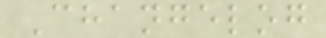Changelog
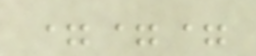===
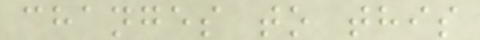changes to this
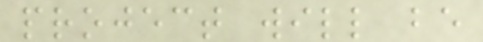project will be
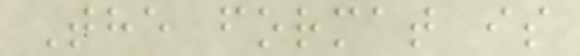The format is
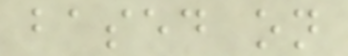based on
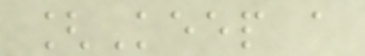[Keep a
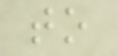to
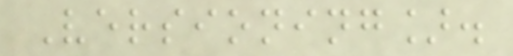Versioning].
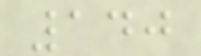140
